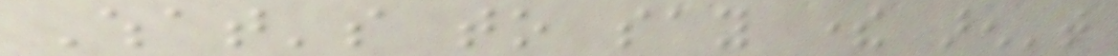What's to say there aren't
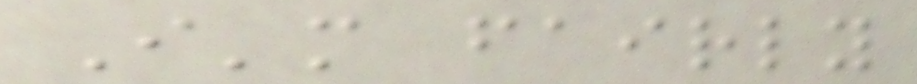I'm fairly
